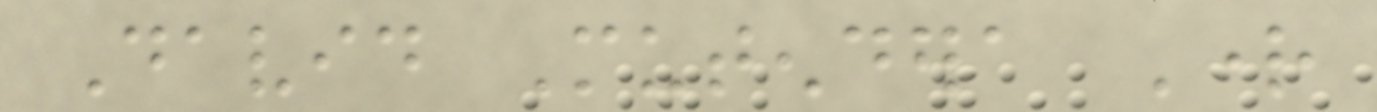David Mutendera Right
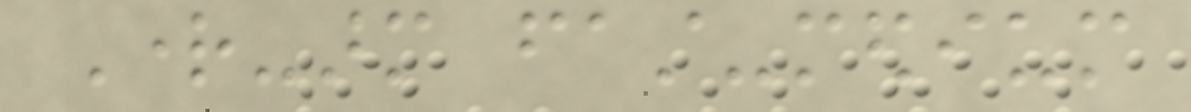Right-arm fast-medium
